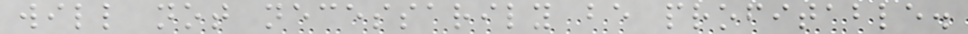will not necessarily be profitable.
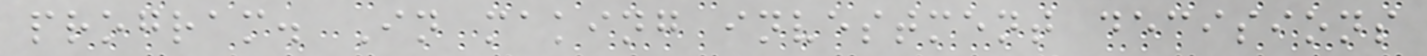program. In making investment decisions
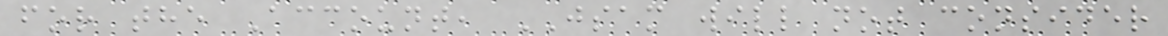for the Account, JSAM will not consider
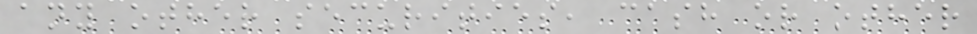any other securities, cash or other
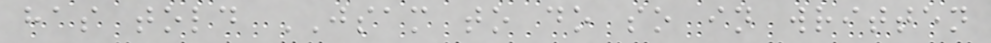has told JSAM to do so in written
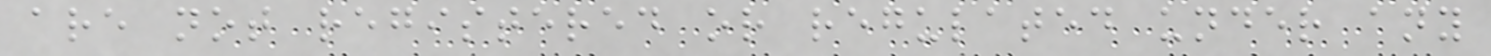are not registered or regulated under any
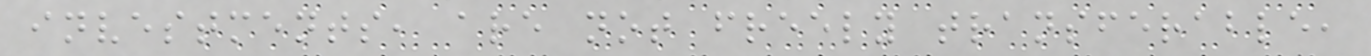investments, are not freely transferable,
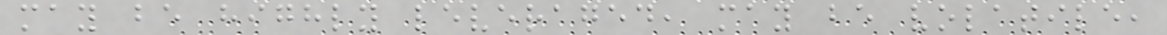may be highly leveraged, may be volatile,
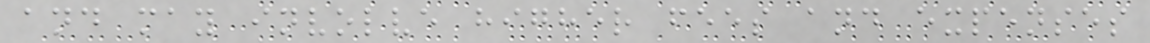and may involve higher fees and expenses
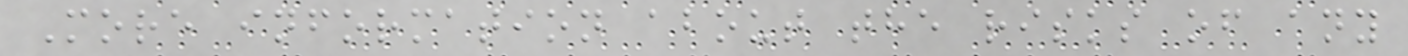More information about the risks of any
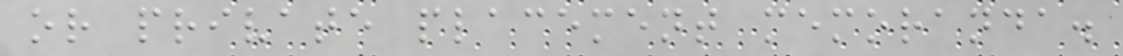or private placement memoranda.
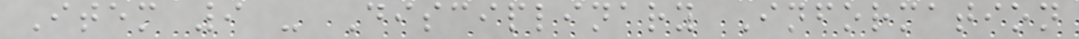Item 9 - Disciplinary Information
